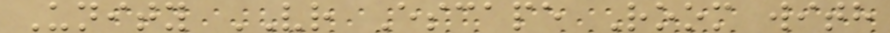Unity VR Escape Room with
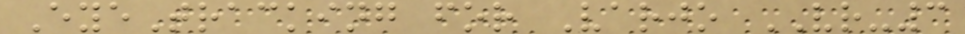EyeTracking for Varjo VR-3
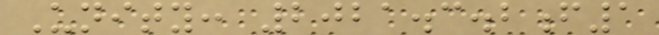Unity: 2021.3.2f1
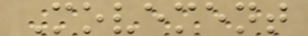Movement
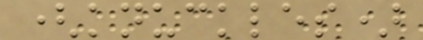(knuckles)
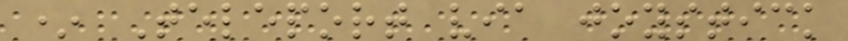* Teleport via joystick
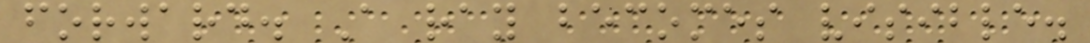forward. A ray becomes visible.
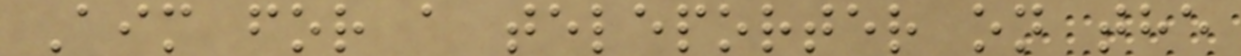Aim for a teleporter on the
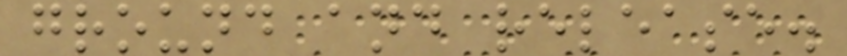ground and release.
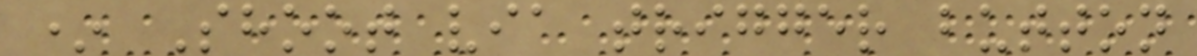* Shoot via trigger button
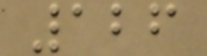126
